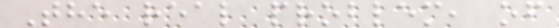The real problem, of
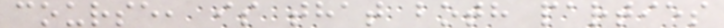course, is that both parties
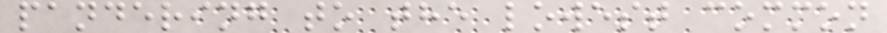pandering to the lowest common
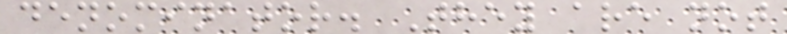denominator. They are not
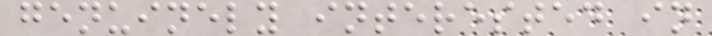genuinely interested in
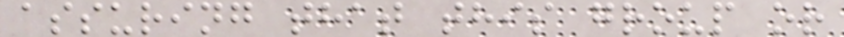assuring that this group or
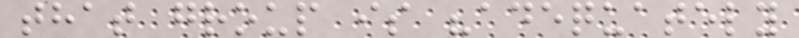that group is "adequately
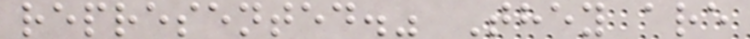represented." They are
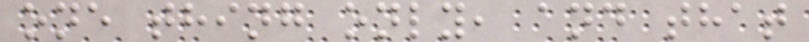one thing only, and that
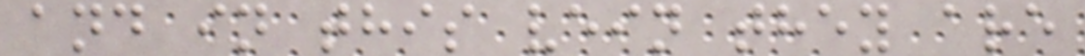and in this vein they are
